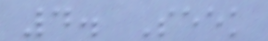4. Seek
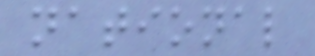national
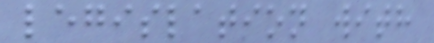legislation with
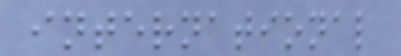international
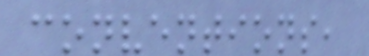conventions,
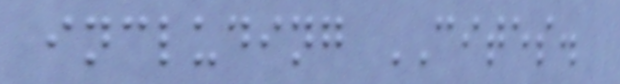including CITES.
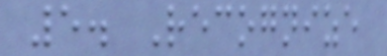5. Recognize
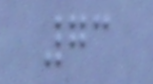73
